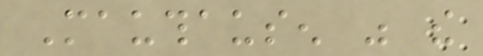Mauthausen was the
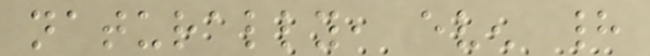naturally, even had
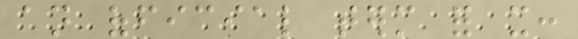an official term for it:
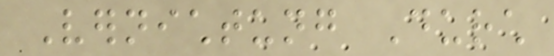Vernichtung Durch
